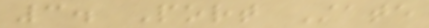3. Port State
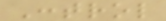Control
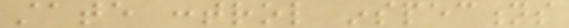state control inspections
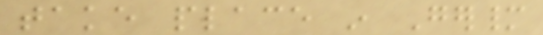take place in Germany
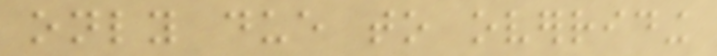only due to overriding
